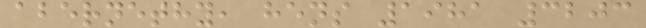abernethy, hens 1981 3203
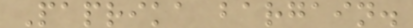Paprika bargain.
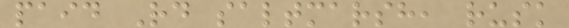paid Rd saltmarsh, rusk
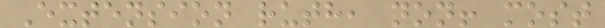Extension ruth, non! most
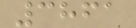3861
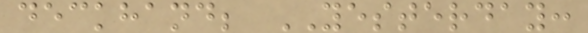deckhand; YESTERDAY:
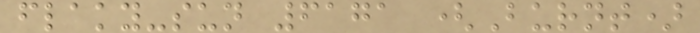flaky-sun 6171 (Burnt)
